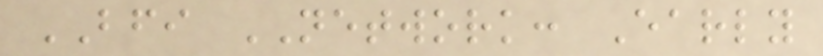BFI NETWORK: Early
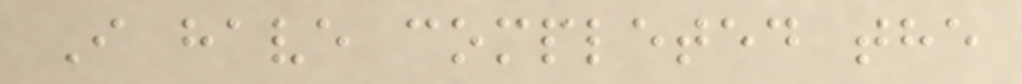I have completed the
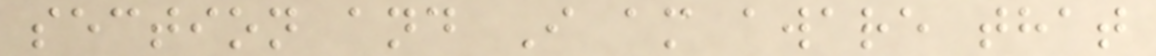section and I am aware that
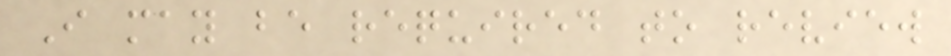I may be required to review
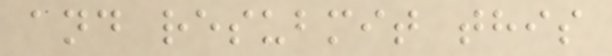and resubmit this
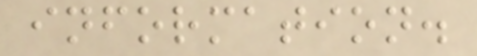information.
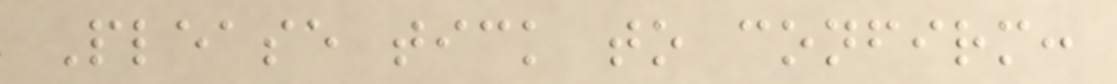Please tick to confirm:
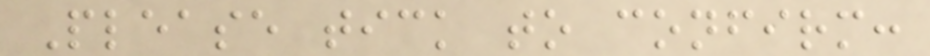Please tick to confirm:
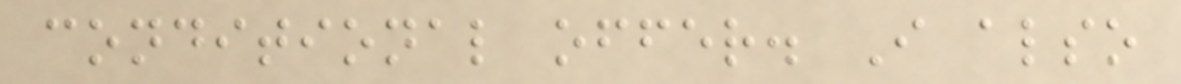conditional offer. I also
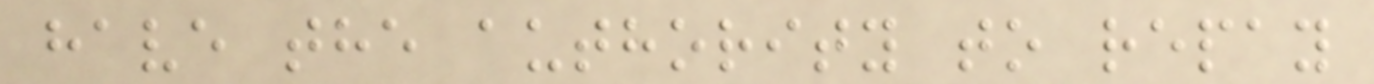have the authority to repay
